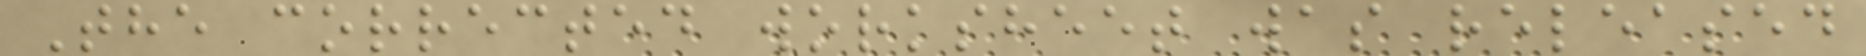The corrected worksheet was released
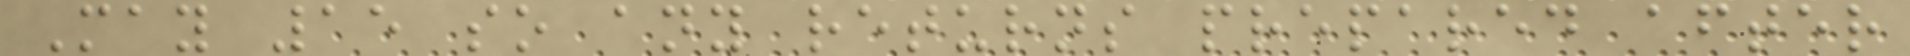May 15 so any returns prepared after
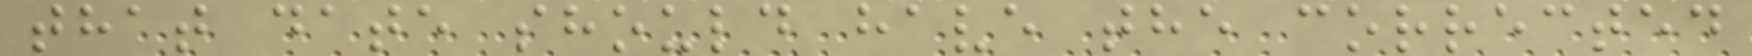that date should have the corrected
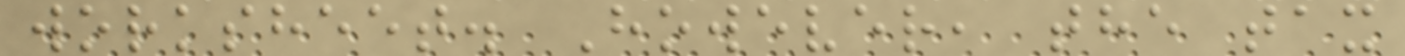worksheet. However, the tax
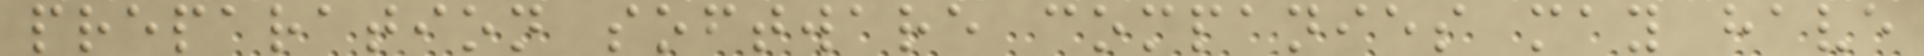preparation software companies may have
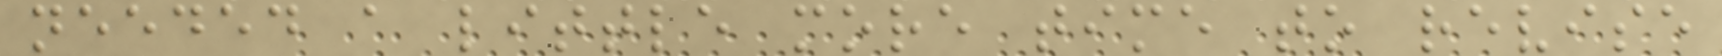needed a little more time to revise
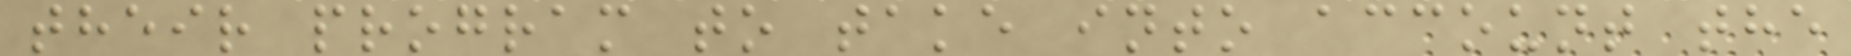their program to take into account the
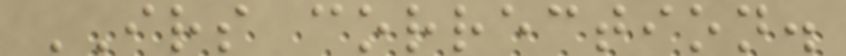IRS correction.
